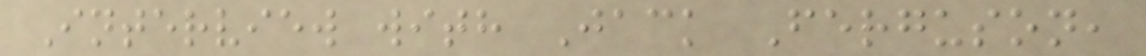Interview with Jack Ferguson,
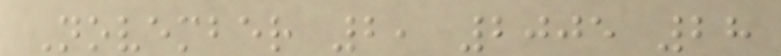November 2, 2005 28
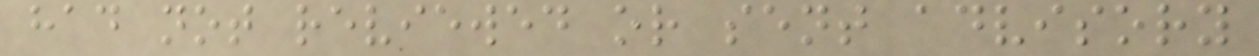had not reviewed or sent advisory
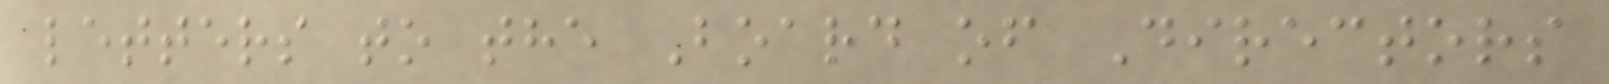letters to the Board of Directors
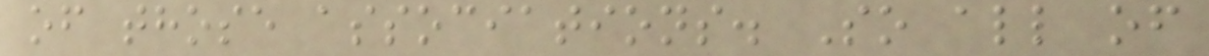of those associations. So all of
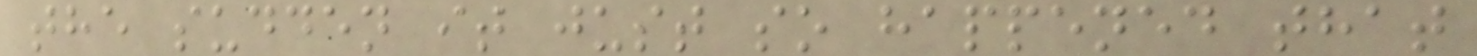the sudden it just so happened that
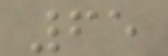65
